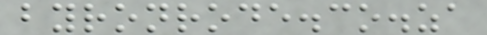byronrode.co.za
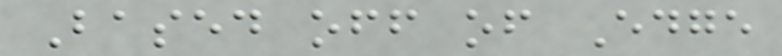Based off of Edge
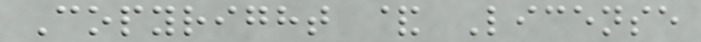Copyright & License
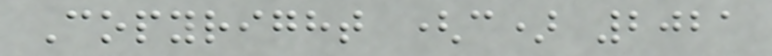Copyright (c) 2021
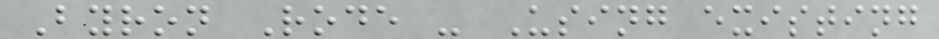Byron Rode - Using existing
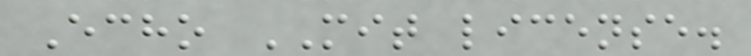Echo MIT license.
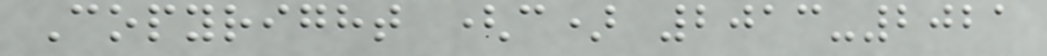Copyright (c) 2013-2021
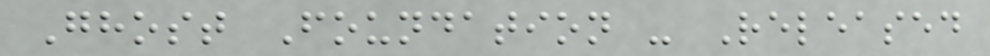Ghost Foundation - Released
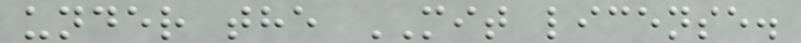under the MIT license.
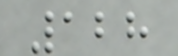128
